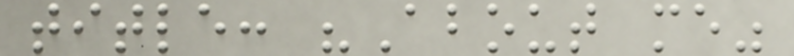title: "About me"
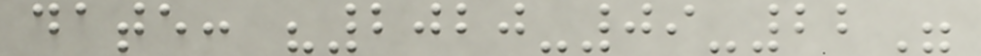date: "2020-09-22"
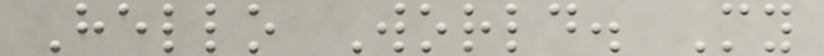Hello World. My
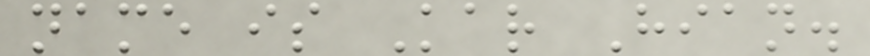name is Kar Hian.
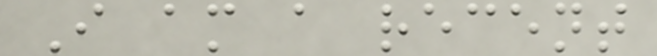I am a recent
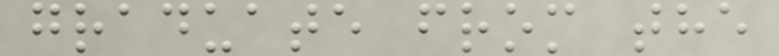graduate from the
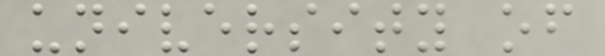university of
